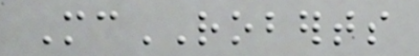McROBERTS
